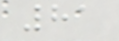81
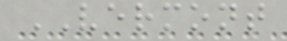VERMONT
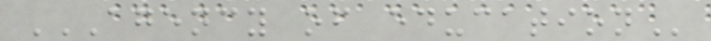AGENCY OF EDUCATION
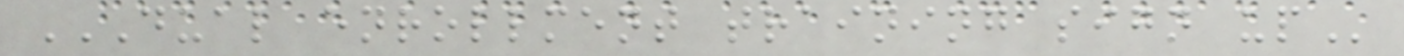DUAL ENROLLMENT TRAINING SIGN UP
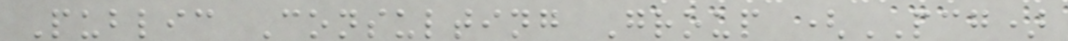Public Consulting Group (PCG)
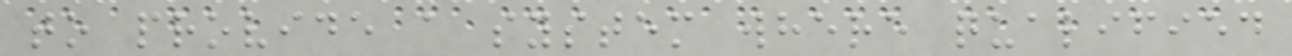to provide a system where qualified
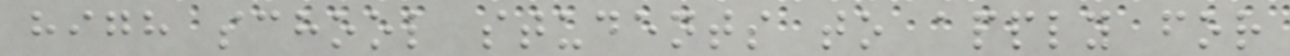high school students to apply for
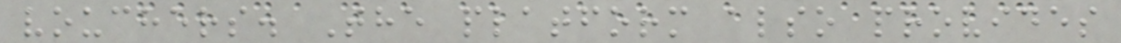vouchers. The platform also provides
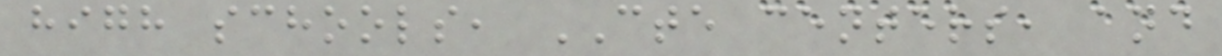high schools, CTE centers, and
